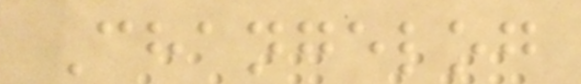Changelog
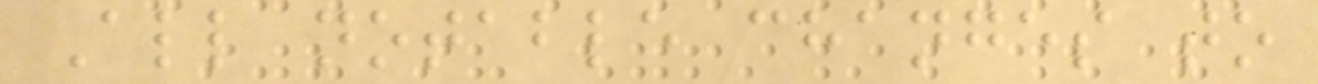All notable changes to
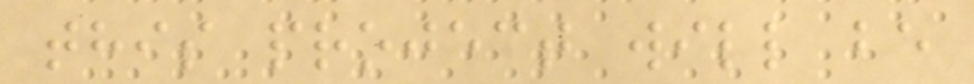this project will be
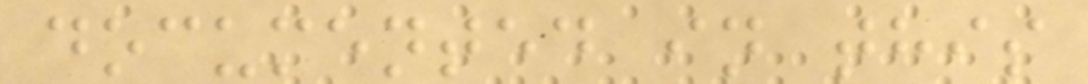documented in this
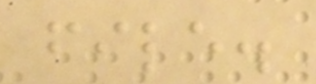file.
